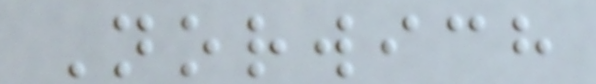Norwich
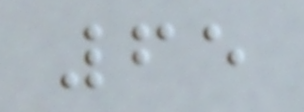65
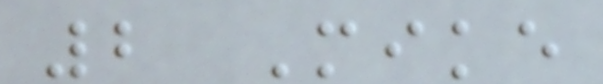2 Mike
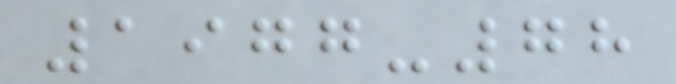1977-78
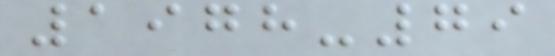1978-79
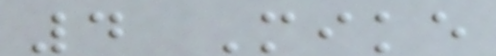4 Mike
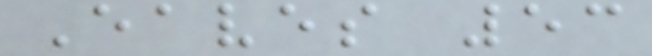Eaves 53
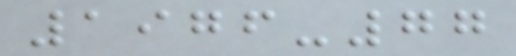1976-77
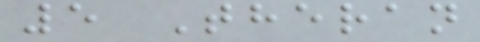5 Theran
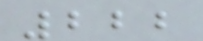222
